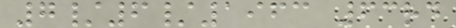7/6/1963 63rd
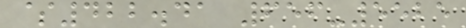$422.41 656-5525
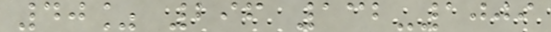40% 296 132-1009
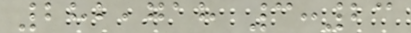282,718 3:23
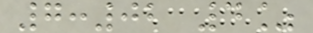7:02 4%
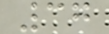37
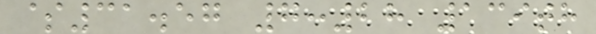$31.57 7:28 139th
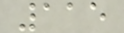115
